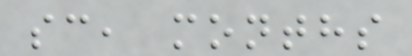sc, months
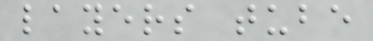layers tube
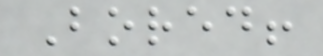Bored!
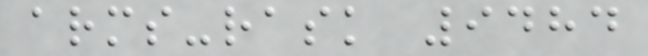arms-rask 9484
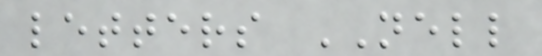letters NELL
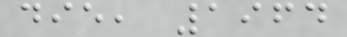die, 1964
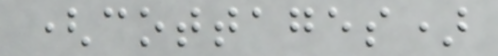(cottages)
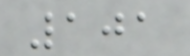101
